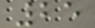25
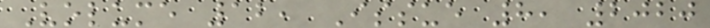Volume 12, Issue 8, 2020
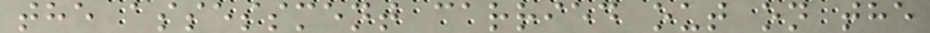the assessment carried out on the
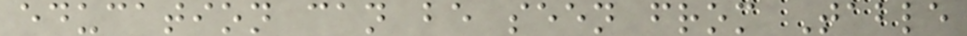education can be seen from Table
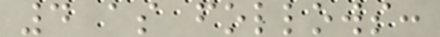4 as follows:
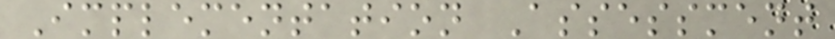Implementation Assessment
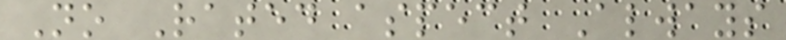No Rated aspect Always
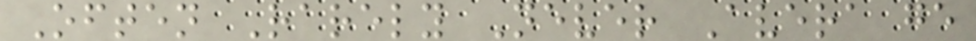Often Rarely Never Avera ge
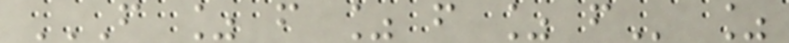F % F % F % F %
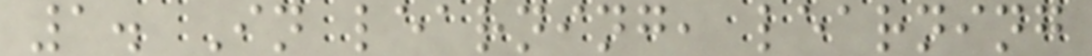1. In learning, learning
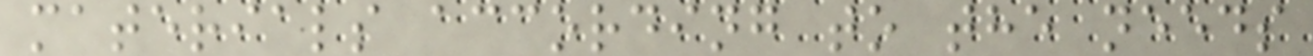materials according to the needs
